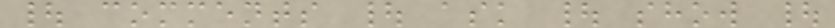| comments | ask | show |
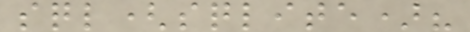sql(sqlite)?
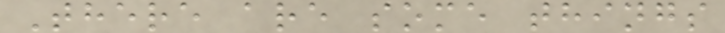There are some things
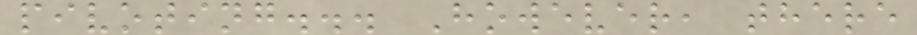pivoting... However, there
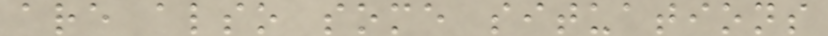are also some situations
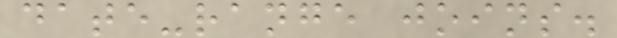date-range joins.
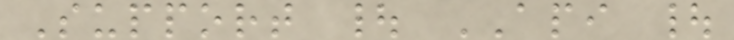Support | API |
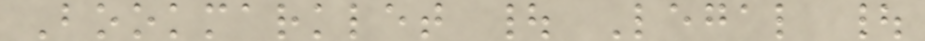Bookmarklet | Legal |
